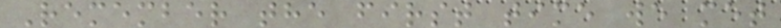Remember the first time we met
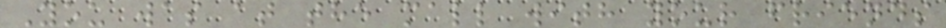You was at the mall with your friends
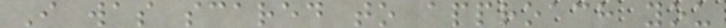I was scared to approach you
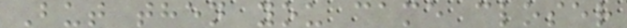But then you came closer
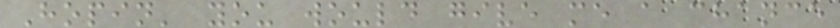Hopin' you would give me a chance
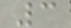3
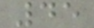45
